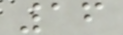16
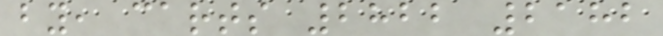by, carts 2822 2182
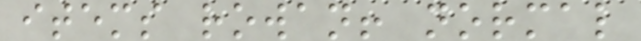items rowan! normal
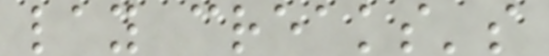lay creaks's
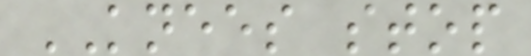KNEES stop
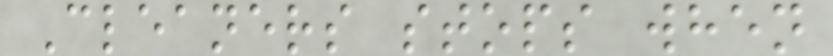Cleaners stops when
